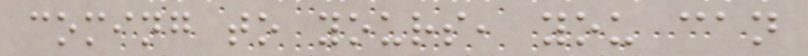coming to yours, you can
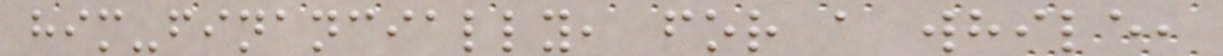him-financially, for a while,
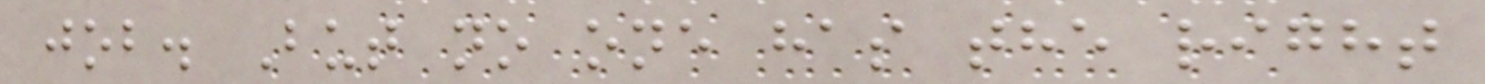job. But no one has the right
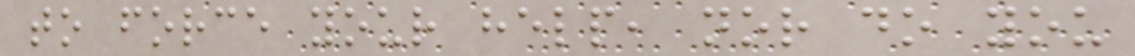to force your help, nor do you
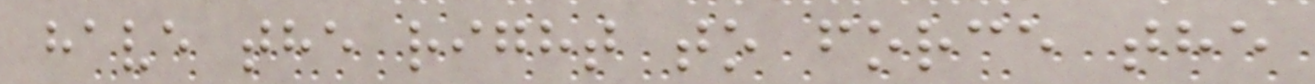have the right to force the
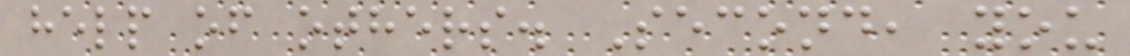help of others. Second, you
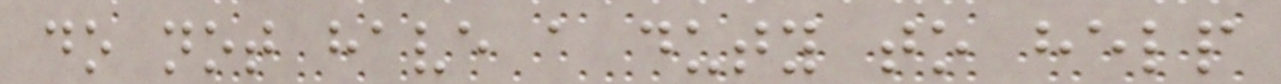do not have a duty to help
